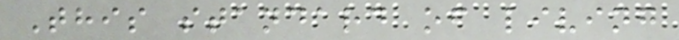This standard of living
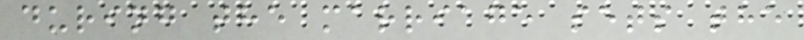during the marriage sets the
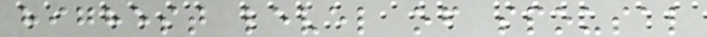highest level of spousal
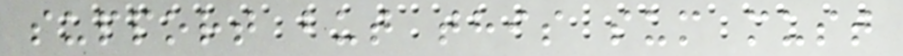support but this sum must
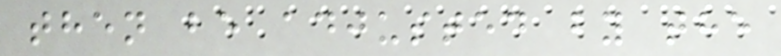then be adjusted by the
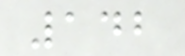142
